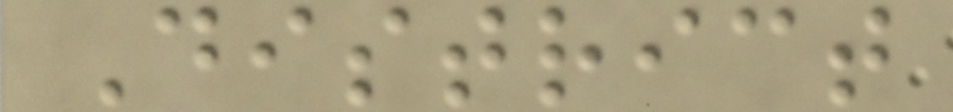District
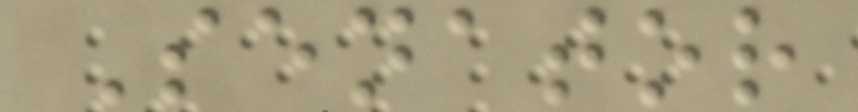Senator
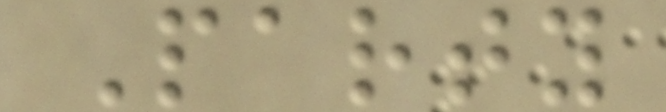Party
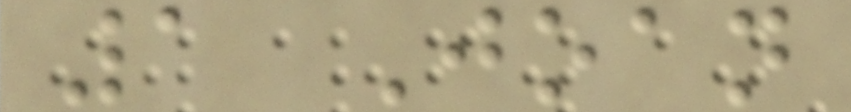1 Joan
